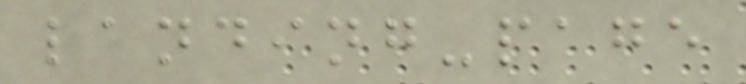landing-page
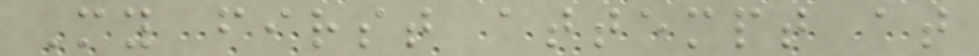My first attempt at
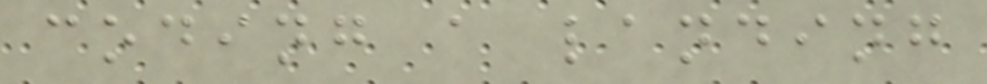coding a landing
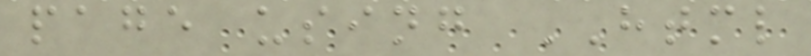page using HTML
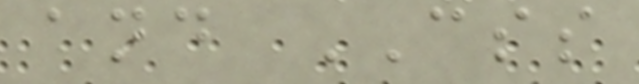and CSS
